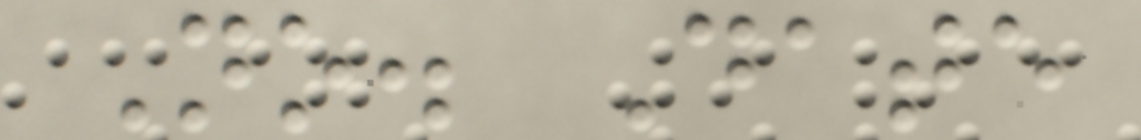No. Date
